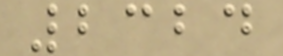2324
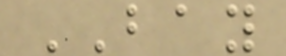BAY
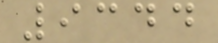9344
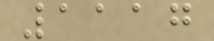1117
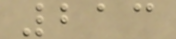213
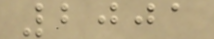2001
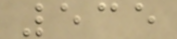535
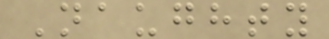Naughty
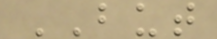BUT
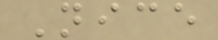Nice
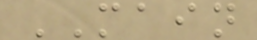MAIN
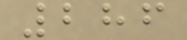286
